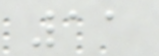11
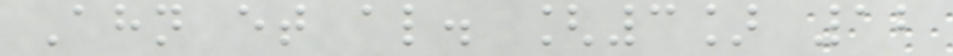Ahn et al. [3] 12
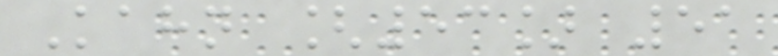Kahn [53] 51
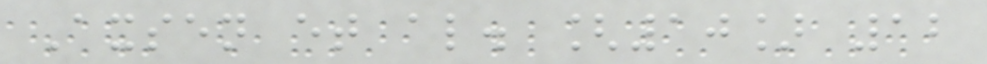Axsen et al. [10] 12
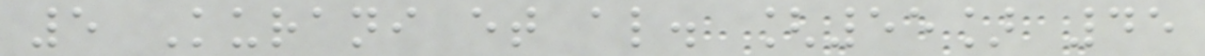5 Kurani et al. [55] 45
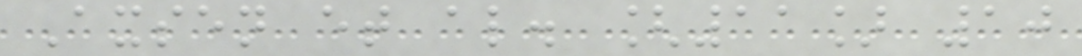Axsen et al. [11] 10
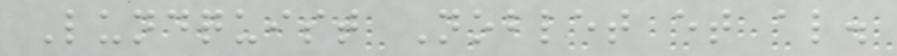Lundquist Noblet et al.
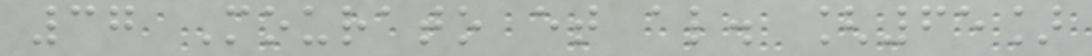37 Mourato et al. [65]
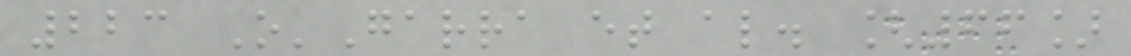223 O'Garra et al. [66]
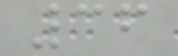36
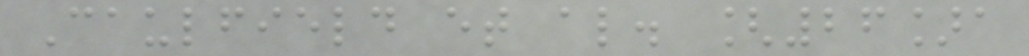Caulfield et al. [26]a
